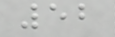52
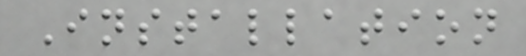Installation
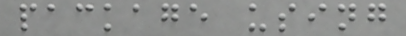package using
